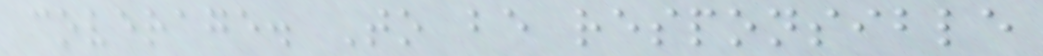coverage. To be responsible
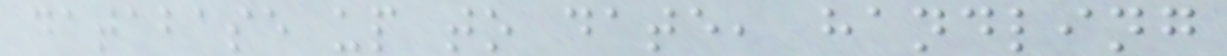database up to date, handling
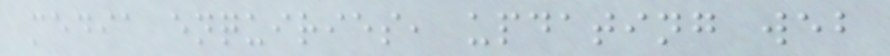media enquiries, updating web
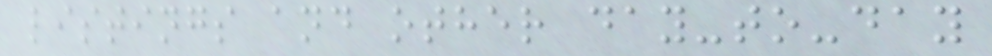listings and other day-to-day
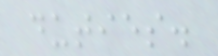duties.
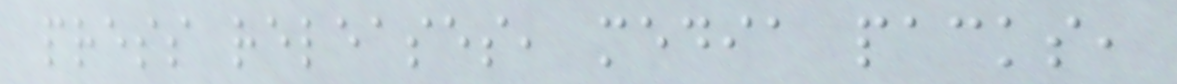press releases, media packs,
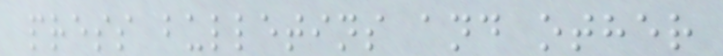press bulletins and other
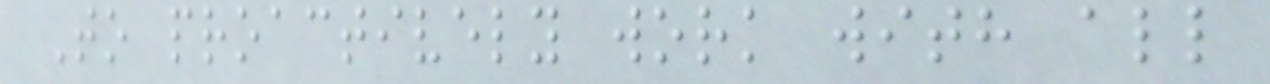To proactively work with all
